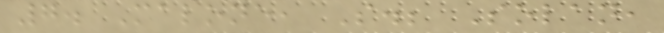7. Malone, S.; Solan,
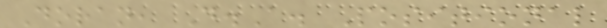Doran, D.A. Positional
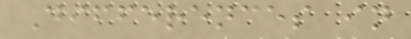Differences in
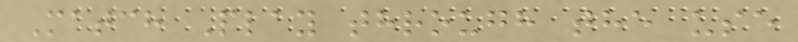Match Play through the use
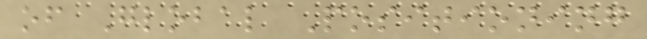of Global Positioning
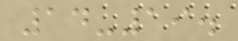14-19.
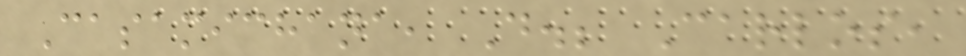Casamichana, D.; Carlos,
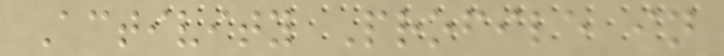Activity Profile in
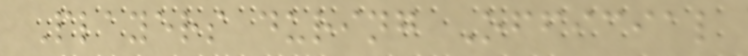Players during Official
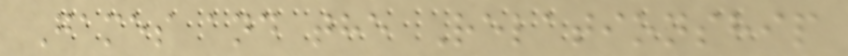Games and the Relationship
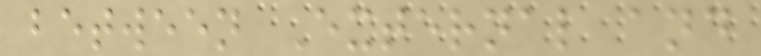between External and
